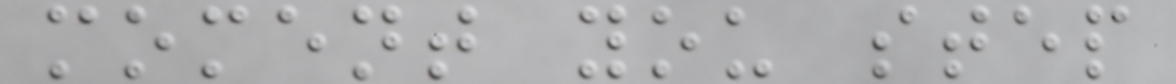moment you step
